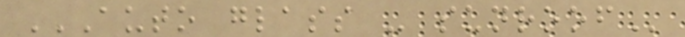AUTO GLASS - SUNROOF
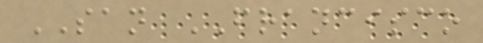SAN FRANCISCO
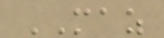MAZ
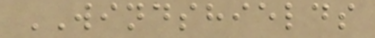WINDSHIELDS
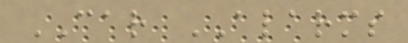CAR ALARMS
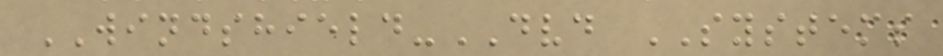WINDSHIELD-DVD SYSTEMS
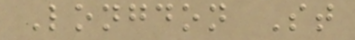Longdon St
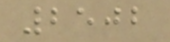2502
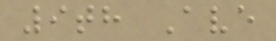9th Ave
